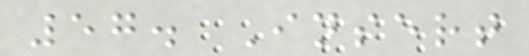57. Insert
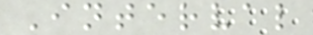Interval
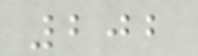202
